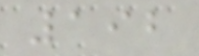192
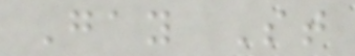Gay St
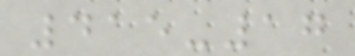415-17
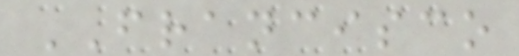FRANCISCO
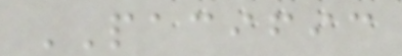PACIFIC
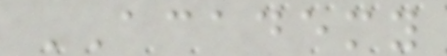ACADEMY
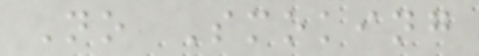No Smoking
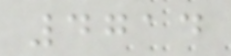4714
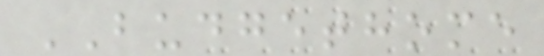BUDGETHOME
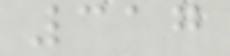317
